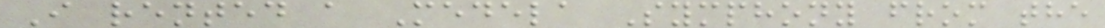I rented a Medela Symphony from the
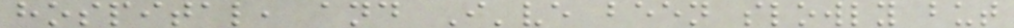hospital, and I've been slowly but
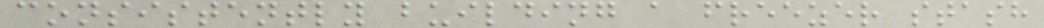consistently building a freezer stash
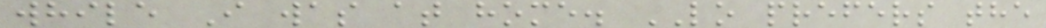while I was at home. LO prefers the
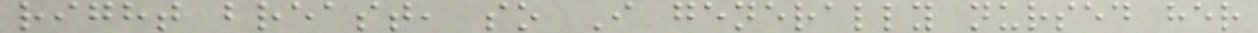right breast, so I generally nursed her
